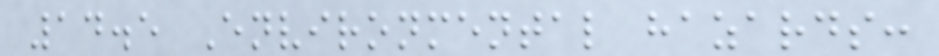14.5 Environmental hazards:
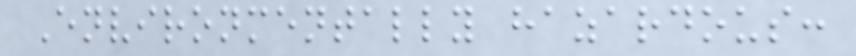Environmentally hazardous:
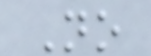No
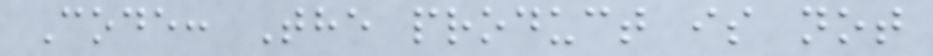Code: The product is not
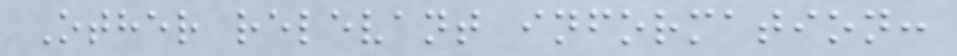Other relevant information:
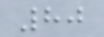80
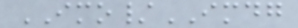IMO/IMDG
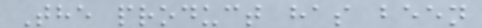The product has been
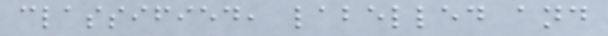classified, labelled and
